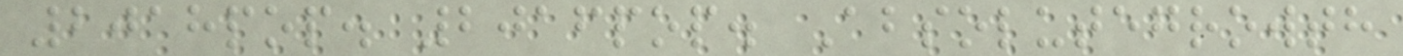2018pop. 2016pop. Absolutegrowth
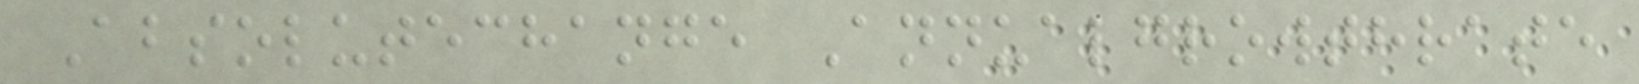Absolutechange Annualgrowthrate
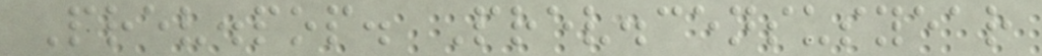Prev.pop. Prev.censusyear
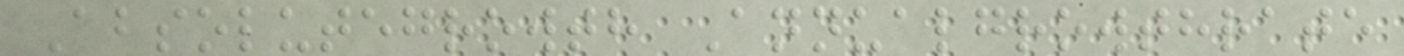Absolutegrowth Annualgrowthrate
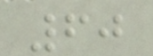60
